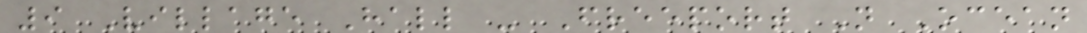9 Village Hall - Freeport N Ocean
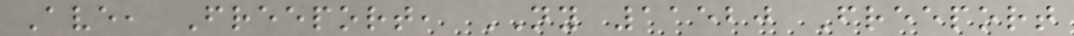Ave, Freeport, NY 11520 Freeport
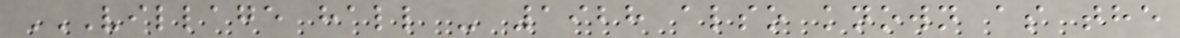VILLAGE HALL - 1928 ALSO KNOWN AS THE
